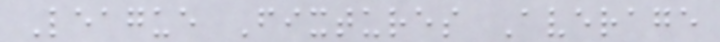League Fixtures Average
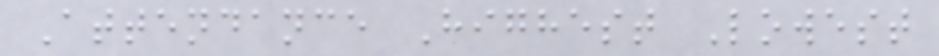Attendance Highest Lowest
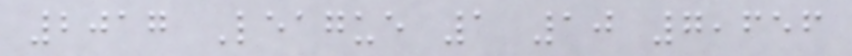2017 League 1 10 7,656
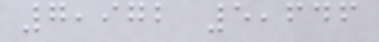7,972 5,646
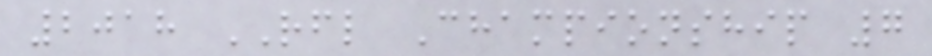2018 RFL Championship 7
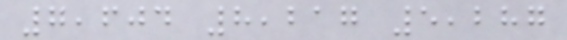7,604 8,217 5,287
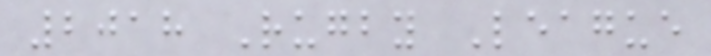2018 Rugby League
